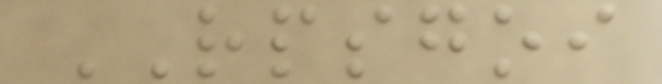RPSGOI
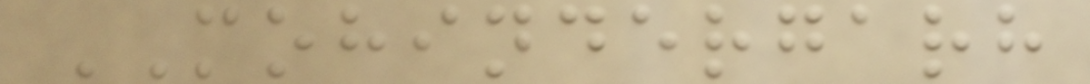MOHINDERGARH
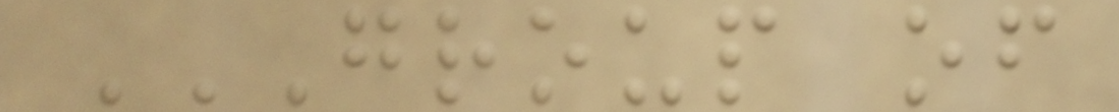GROUP OF
